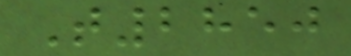T2850
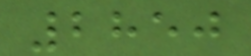2850
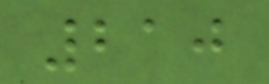210
